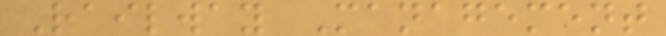Railway Management
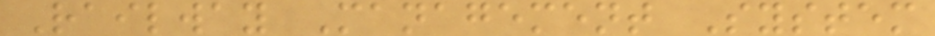Railway Management System
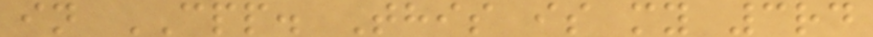in CPP. This is my 3rd
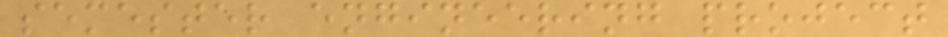semester engineering project
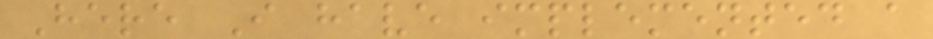Here I have implemented a
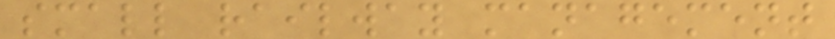small railway management
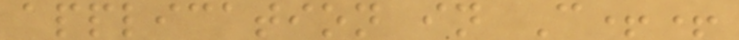application in C++
